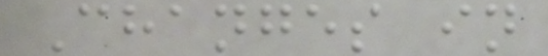Changes in
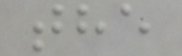the
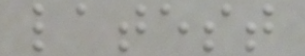latest
